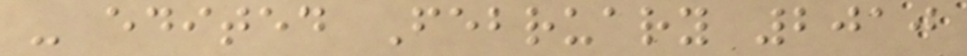- edited February 2010
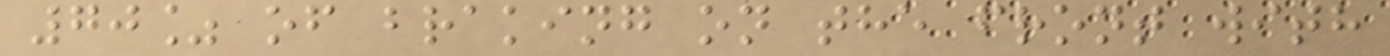70% of braking on the front with
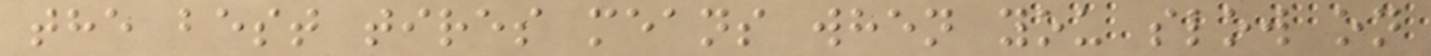the best tires means when you slow on
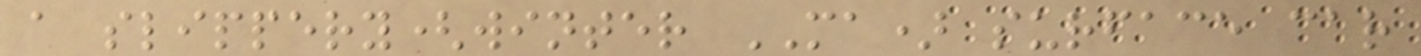a slippery(winter MA) surface car
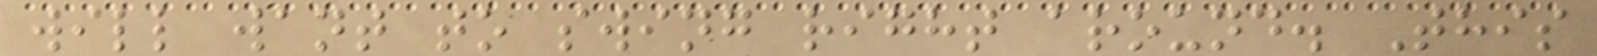will want to swing right around. This
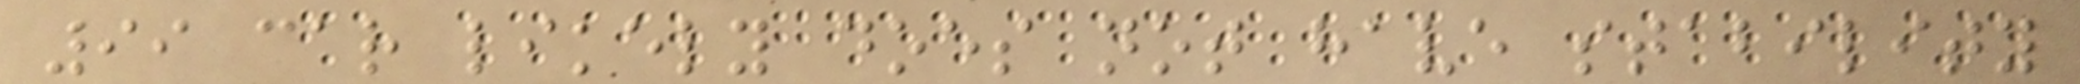99 car likely does not have stability
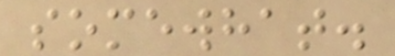somewhat.
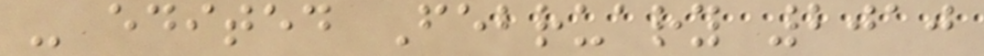- edited February 2010
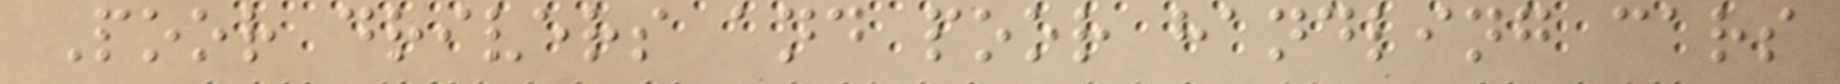Poor drivers and poor handling cars
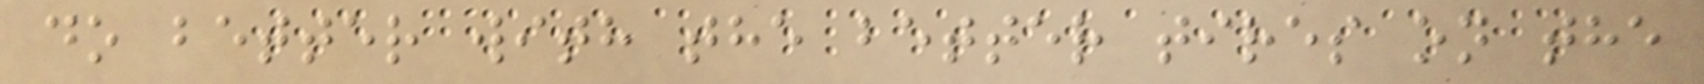do better with the better tires on the
